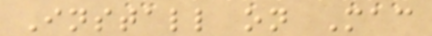Install on Mac
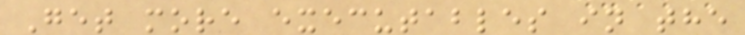Get more executables in the
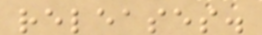releases.
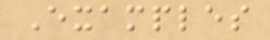Examples
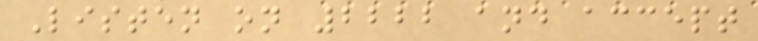Listen on 2222 and accept
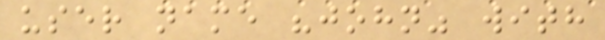user name "john" with
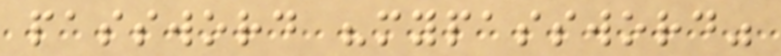password "mypassword"
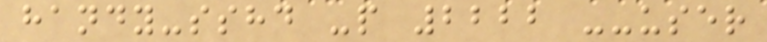handy-sshd -p 2222 --user
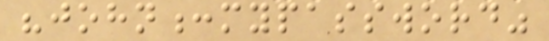"john:mypassword"
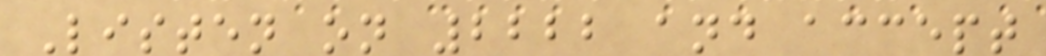Listen on 2222 and accept
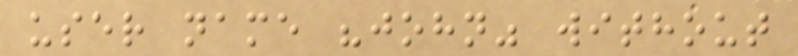user name "john" without
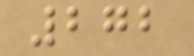272
